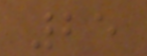25
